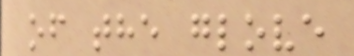of the glove
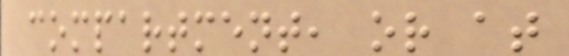compartment, or at
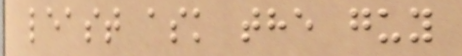least ask the guy
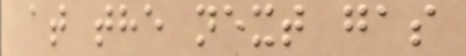at the next gas
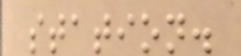station.
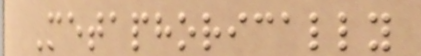Metaphorically
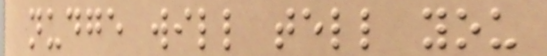nudge will tell you
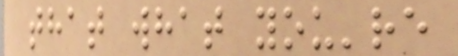that what you're
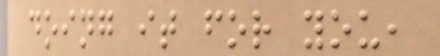doing it for you,
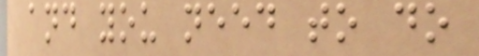and you need to do
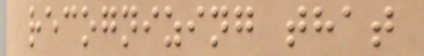recognizing that
